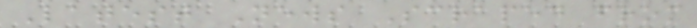Latest News Scraped from
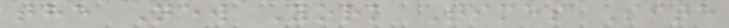the New York Times Site
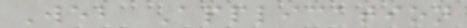Web Application
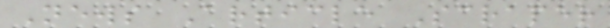News Article Scraper
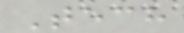Tech
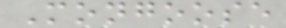Mongoose
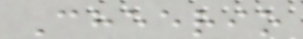Cheerio
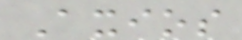Axios
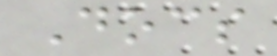Docs
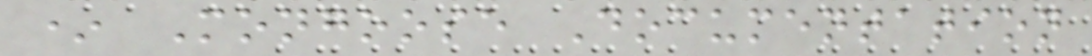* Mongoose Documentation
